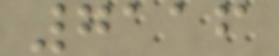7116
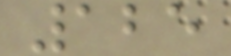125
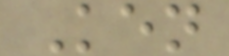Ken
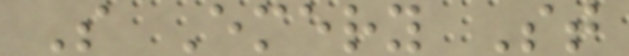S Emery St
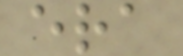era
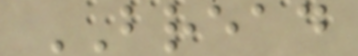BREAD
